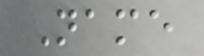Name
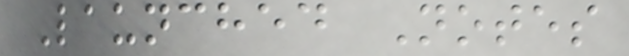Launched Notes
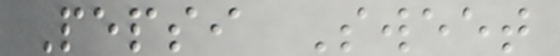Pepsi Sweet
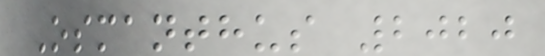Osmanthus 2020
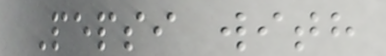Pepsi with
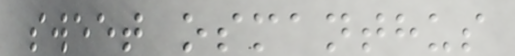sweet osmanthus
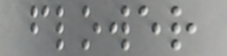flower
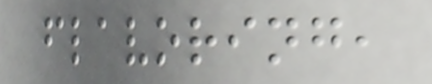flavoring,
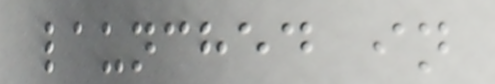launched in
